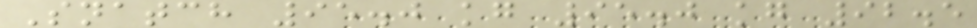Snatch 95.0 kg 95.0 kg 92.5
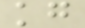kg
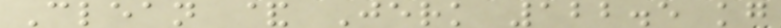Clean & Jerk 122.5 kg
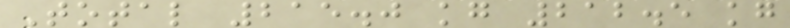Total 215.0 kg 212.5 kg
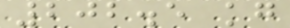202.5 kg
